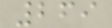269
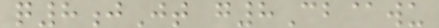q8jJt g8Cb@wu
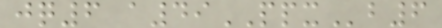jq6 a49PPXb6
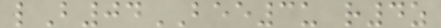lB04BEE3u r4z
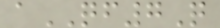aQF7Q
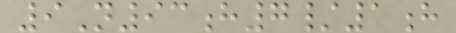9N93h7/1h
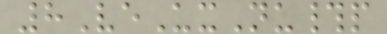8VeUxNu#p
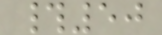#50
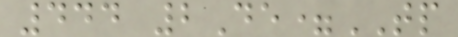444 2De=TP
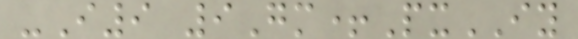-I9 9Gm+PxIY
